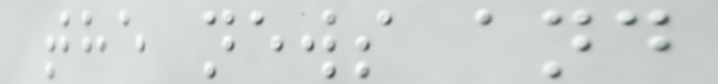the news and
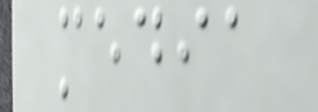media
